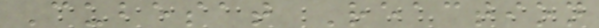Cubesat Reaction
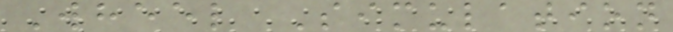Wheel Simulation
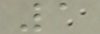1
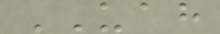UAH
